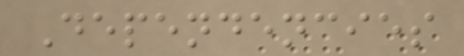Dependencies
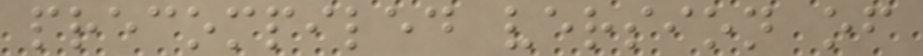precompiled version of
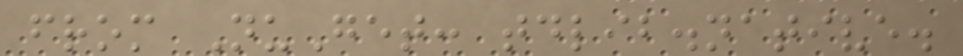from NuGet: tdlib.native.
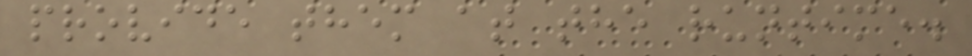provide them at the runtime.
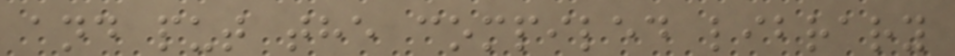and put the compiled library
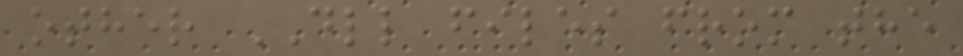other DLL files from the
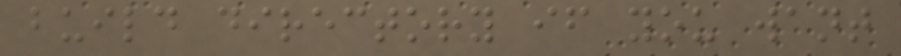build directory if you want
